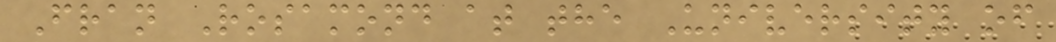Fran Rosamond at the University of
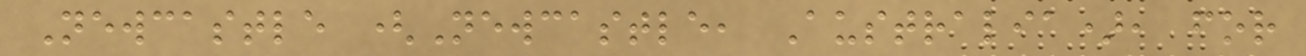Newcastle (Newcastle, Australia), for
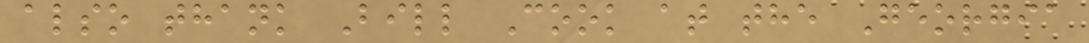also thank Bill Cook at the Georgia
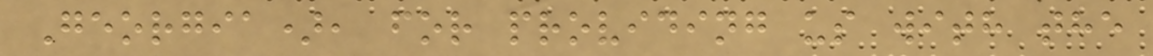Georgia), for providing us with the
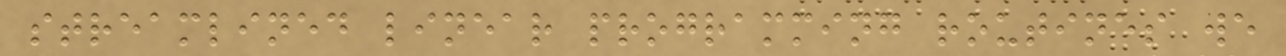streamlined linear programming routines we
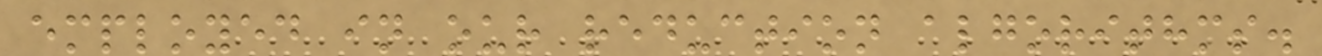employed in our reduction algorithms.
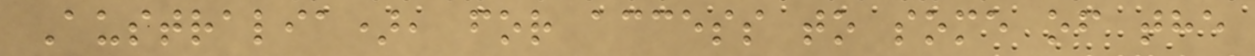Australia), for access to some of the
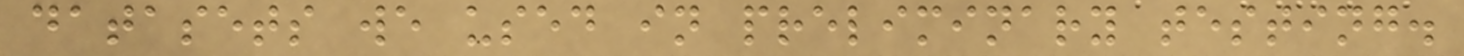datasets we used in preliminary testing.
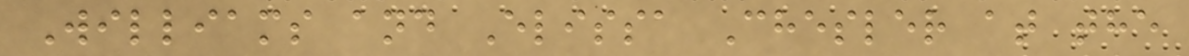Williams and Elissa Chesler at the
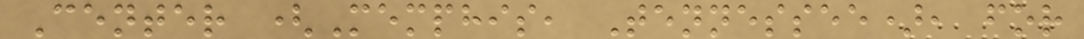Center (Memphis, Tennessee), for
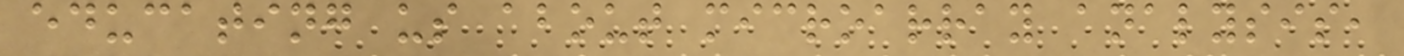educating us about microarray analysis,
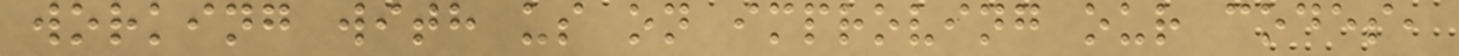working with us on improving our codes,
